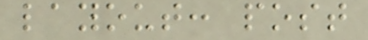layout: post
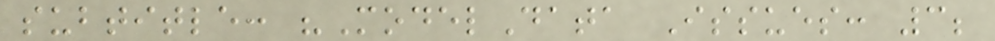subtitle: "ModelData Issues: 3;
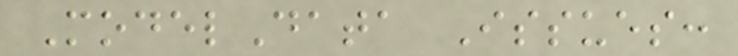ModelData Issues:
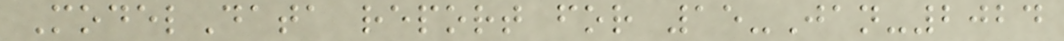ModelData report for 15-Jan-2024
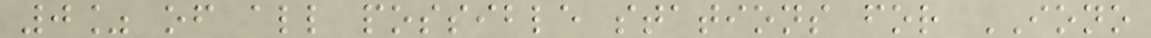0% of all possible stations for IONO
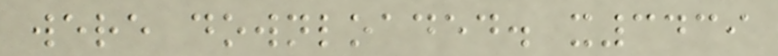were downloaded. x3439
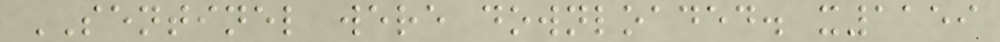SENTINEL were downloaded. x1159
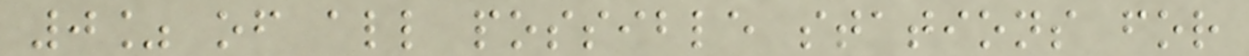0% of all possible stations for
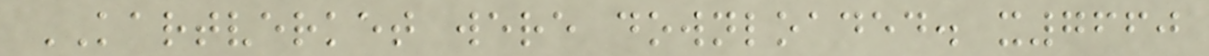KARTVERKET were downloaded. x7660
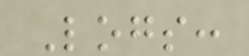Logs:
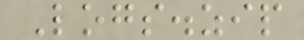Logs.zip
